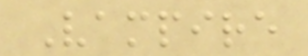Vampire
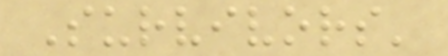Survivors'
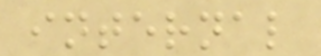internal
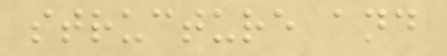structure and
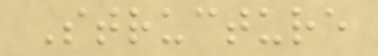Structure
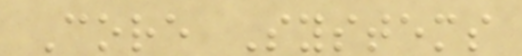Core Systems
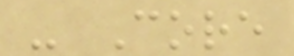- Core
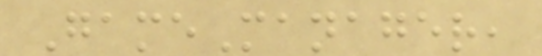GameManager,
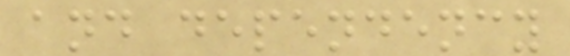and dependency
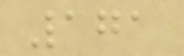171
